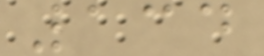134
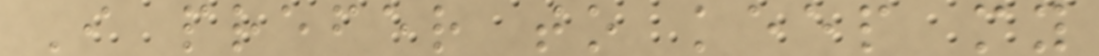I prefer to keep my
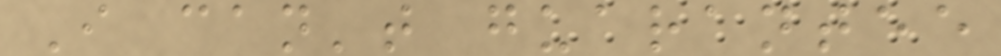I can't guarantee
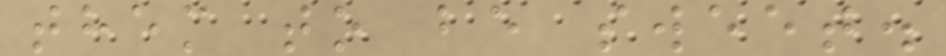them to be sweet.
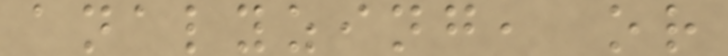analyzing, or
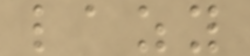lazy
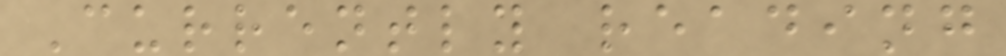Currently reading
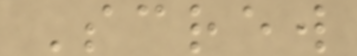Screw
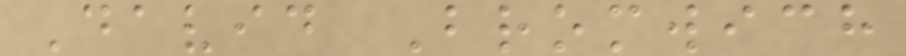David Bromwich
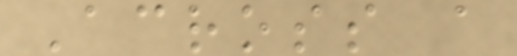Across a
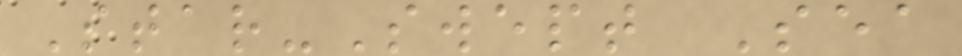Star-Swept Sea
